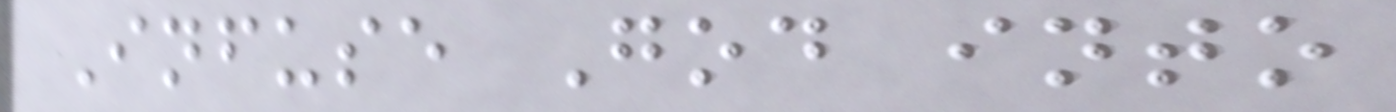Infuse God into
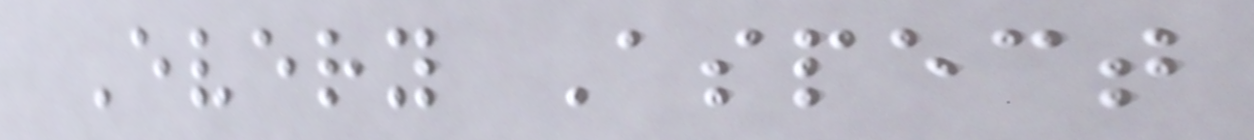Every Aspect
